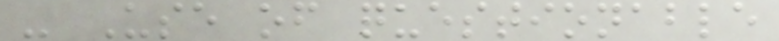- Use of questionable
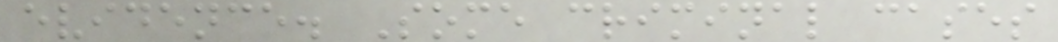evidence. Some criminal cases
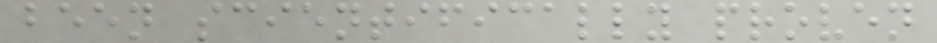been scientifically proven
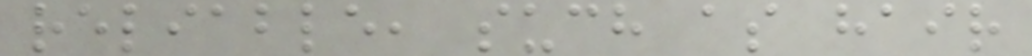reliable, such as hair
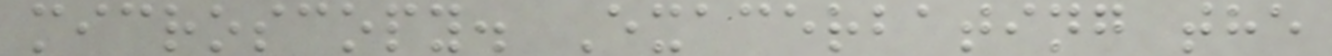microscopy. Exacerbating the
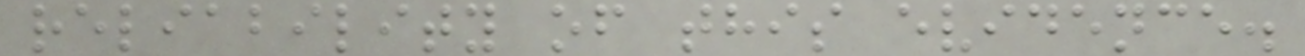reliability of this evidence.
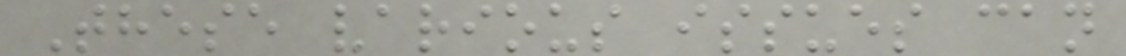These various issues can
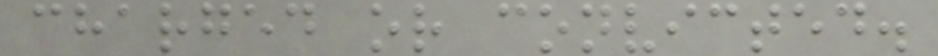charged or convicted.
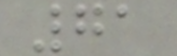71
